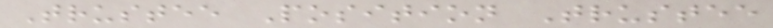Trustee Position Trustee
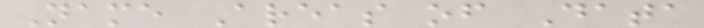Name Areas of Data
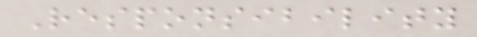Responsibility
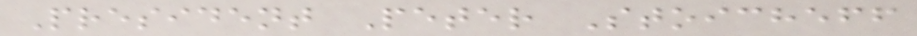President Peter Stoicheff
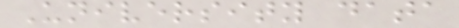University data
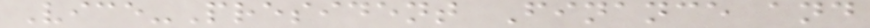Vice-President Finance and
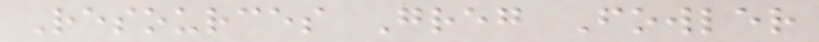Resources Greg Fowler
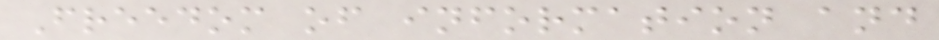Freedom of information and
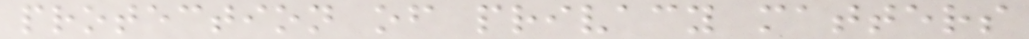protection of privacy matters
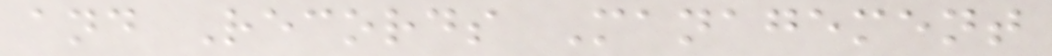and Records Management
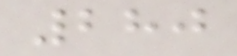280
